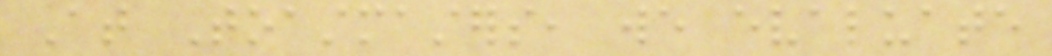At Toastmasters, we evaluate
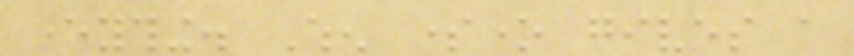everything. When someone gives a
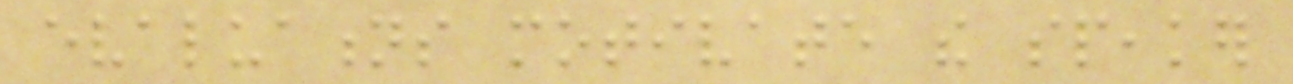evaluations motivate the speaker
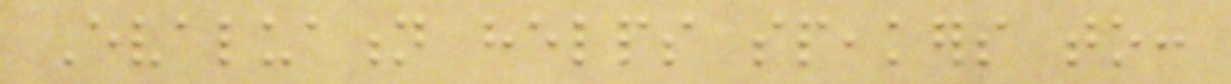Evaluation helps speakers to:
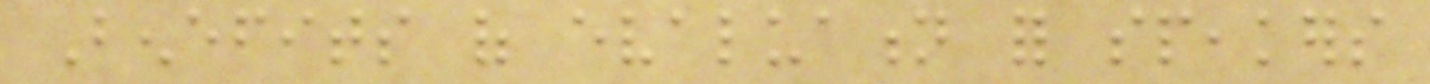Benefits of evaluation for speakers
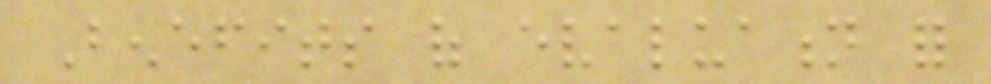Benefits of evaluation for
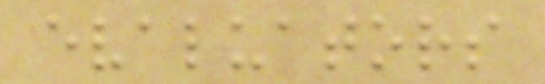evaluators
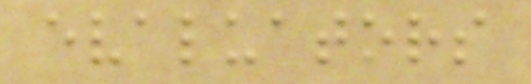evaluators
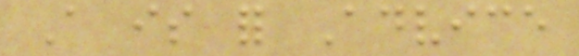A is for Advice
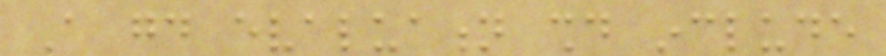A good evaluation should include
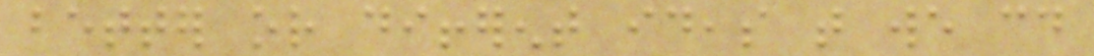better or different ideas that we could
